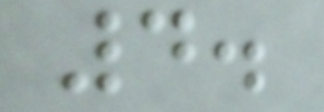4.
